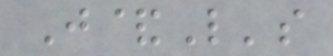J&L's
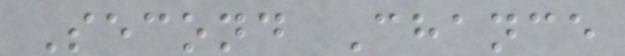Second Chance
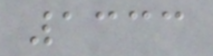1333
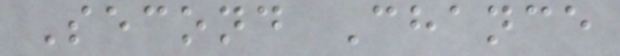Second Chance
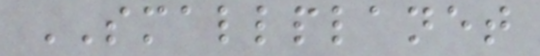SMALLPLANET
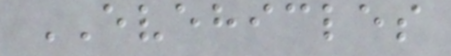EVEHICLES
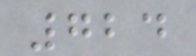724
